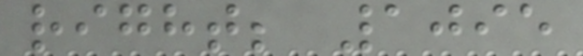right; 1095
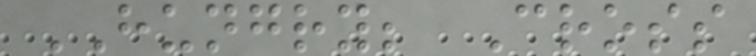HUNGRY; Cross
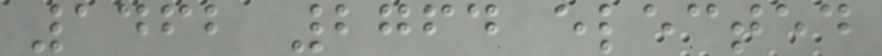1462 2764 elected
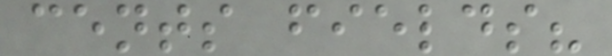cents fields?
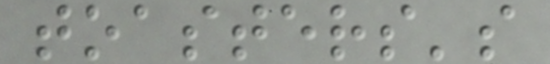toasters's
